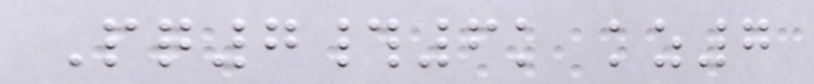Pq7#6k kz7
